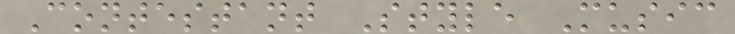Contestant Style Music
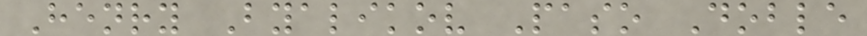Henry Byalikov Paso Doble
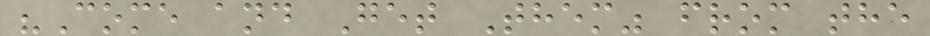"Come and Get Them" from the
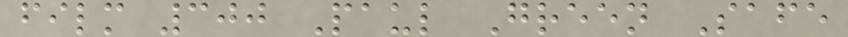film 300 Paul Green Safe
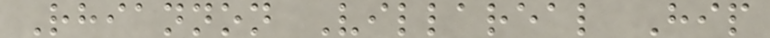Rhiannon Villareal Hip
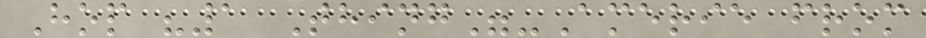Hop "1 Thing"-Amerie from
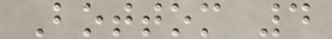Bottom 4
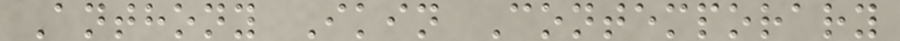Anthony Ikin Contemporary
